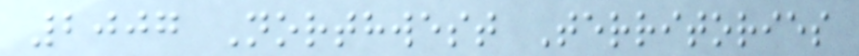2007 Northwest Territories
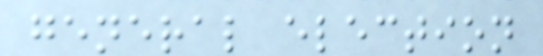general election
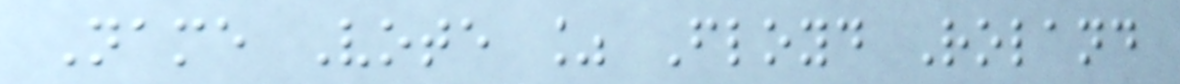Name Vote % Floyd Roland
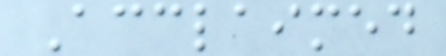Acclaimed
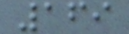169
